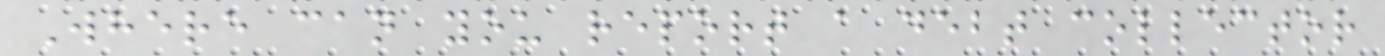Where can you report a debt collector
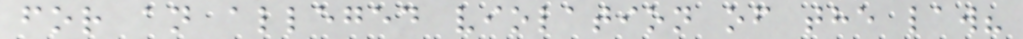for an alleged violation of the law?
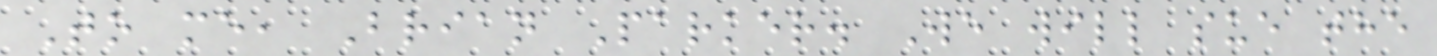To me, Brian Parker. We will sue the
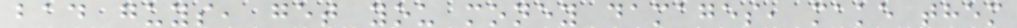bad guys, get you money damages, make them
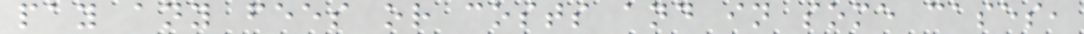pay any fees or costs and in some cases,
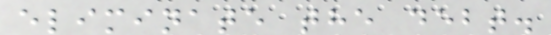eliminate the debt.
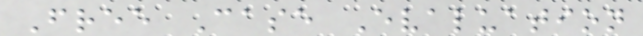Free Case Evaluation
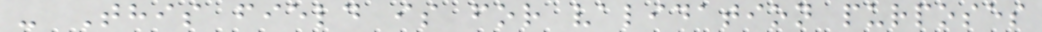- This field is for validation purposes
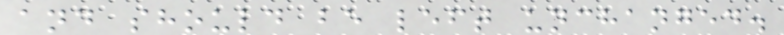and should be left unchanged.
